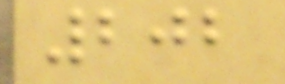202
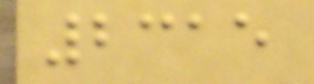2315
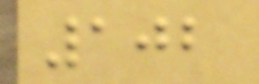102
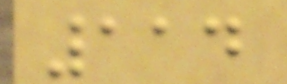114
